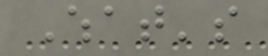What's
